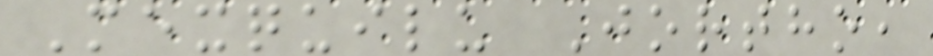Mexquilu Jortho,
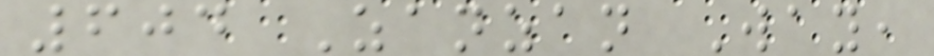604 Zanzan Way,
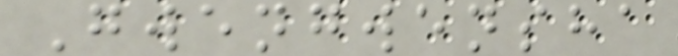Gwengwensha
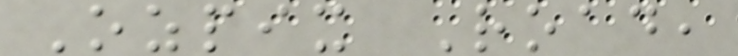Ozpix Road,
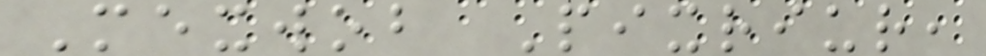Mexwob Pixriur,
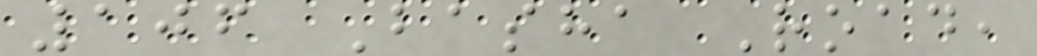106 Basha Road,
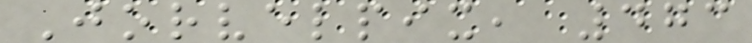Jorvelpix, 473
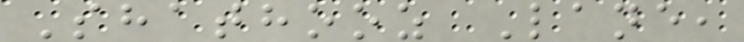Shathooz Lane,
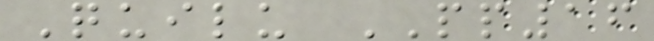Quilu PP16
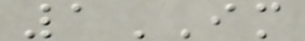1IM
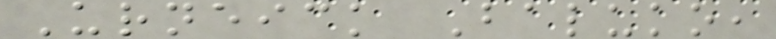Urneick Baluko,
